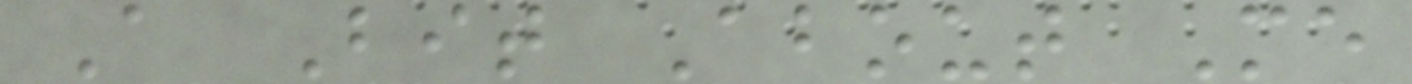A Bit About Me
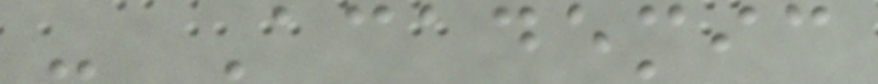- Academic
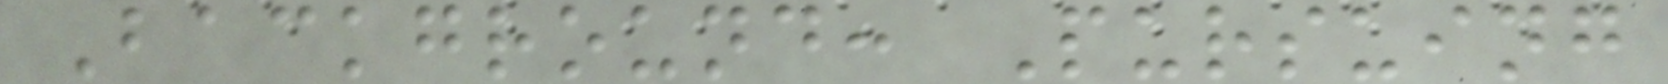Background: Pursuing
